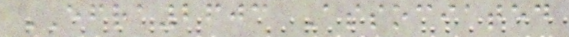EFRA2603 Associated
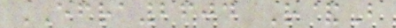EFRA2604 R&B
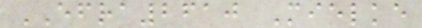EFRA2610 Mielke
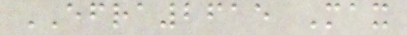EFRA2615 Max
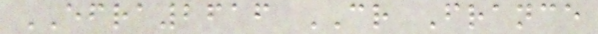EFRA2616 CR France
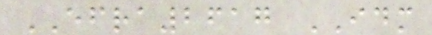EFRA2617 IDM
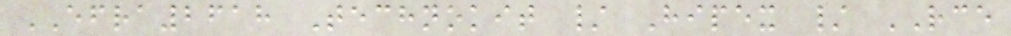EFRA2618 Technokit / Hipex / RCE
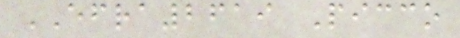EFRA2619 Picco
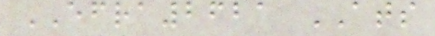EFRA2621 ATS
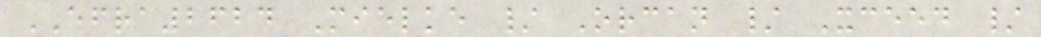EFRA2624 Mielke / Orcan / Xceed /
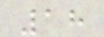18
